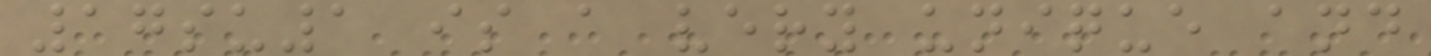17su1 is a very unique and
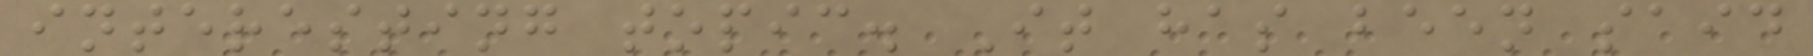interesting topic. It has been said
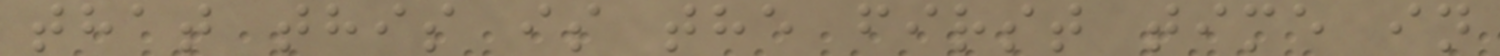that this is the first time in
